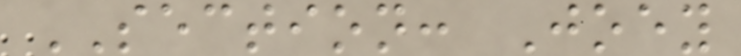SECTION: Joey
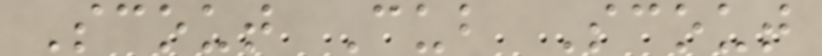Scout Cub Scout
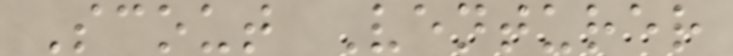Scout Venturer
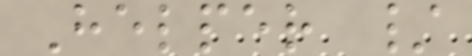Helper /
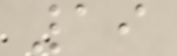19
